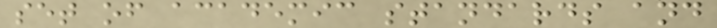set of academic standards and
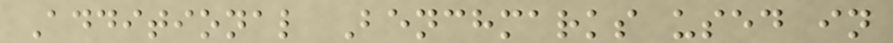Additional Benchmarks used in
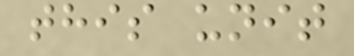this unit
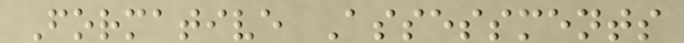Formative Assessments
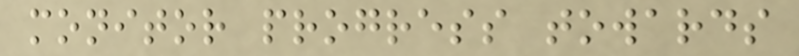monitor progress towards
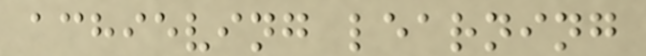achieving learning
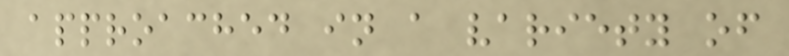approached in a variety of
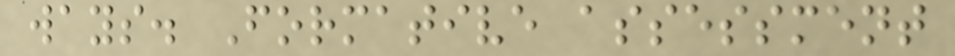ways. Formative assessment
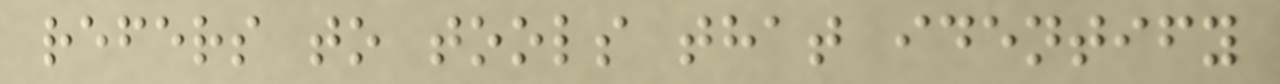refers to tools that identify
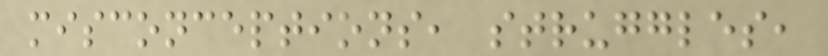misconceptions, struggles,
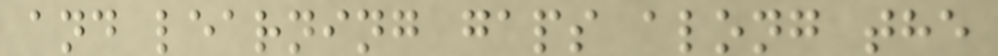and learning gaps along the
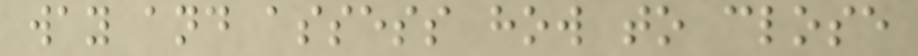way and assess how to close
